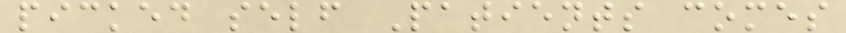picked self Patients comes
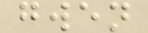gwen
